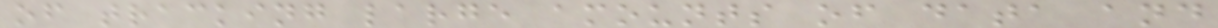of tracking large amounts of data and
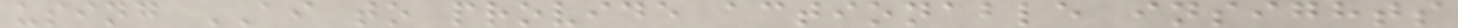using AI to provide actionable insights
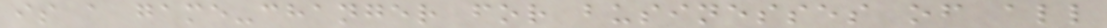is a game-changer for businesses of all
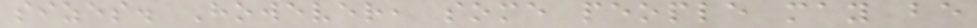sizes. However, some people may be
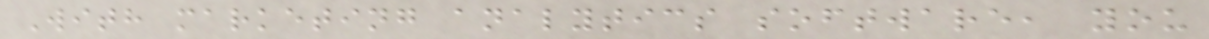With marketing analytics software, you
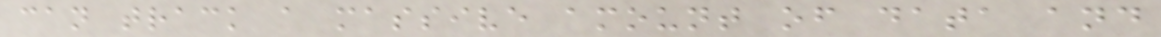can track a massive amount of data and
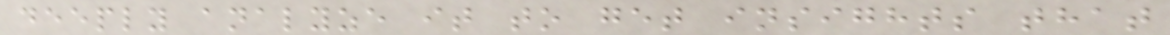deeply analyze it to get insights that
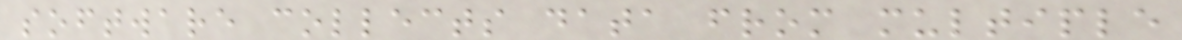software collects data from multiple
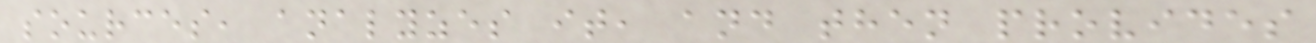sources, analyzes it, and then provides
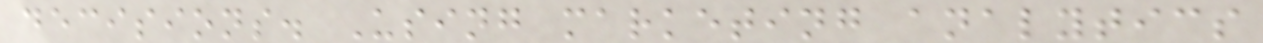decisions. Using marketing analytics
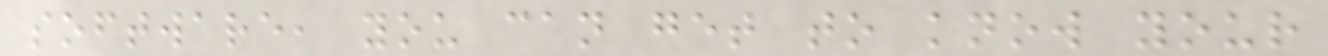software, you can get to know your
